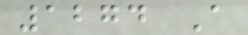1274 A
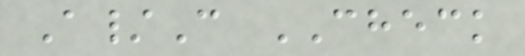A/C CHECK
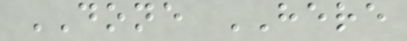DONE HERE
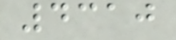4310
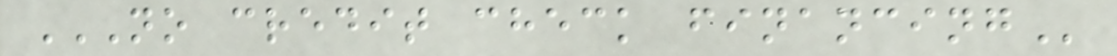NO CREDIT CHECK FINANCING
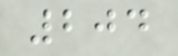204
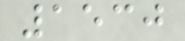1530
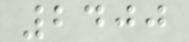2400
